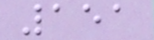151
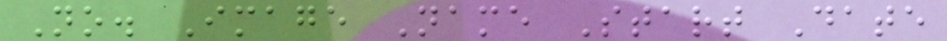No. Image Name Start Date
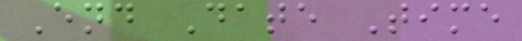End Date Time
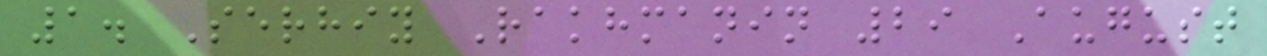1. Serhiy Rakhmanin 29 August
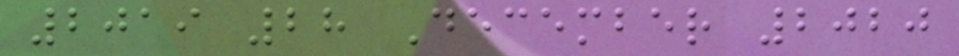2019 28 December 2020
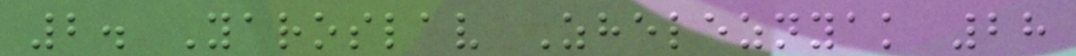2. Yaroslav Zheleznyak 28
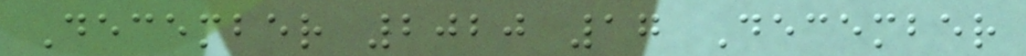December 2020 17 December
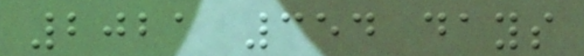2021 354 days
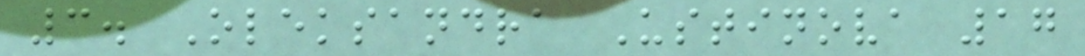3. Oleksandra Ustinova 17
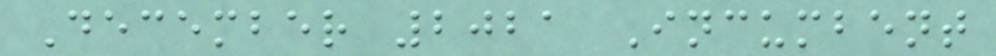December 2021 Incumbent
